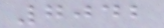7042
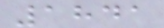1841
